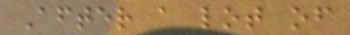After a lot of
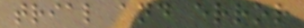trial and error
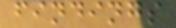findings
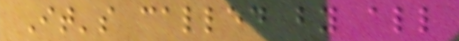It's called by all
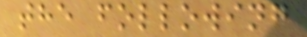the following
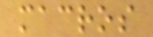macros
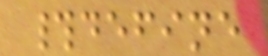#define
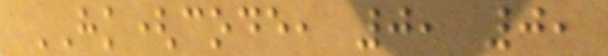HK(code, 0, 0,
